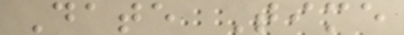Date Time
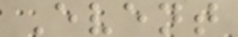Event
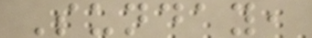Sunday,
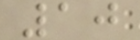10
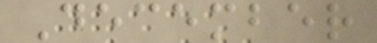December
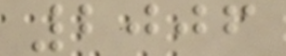2006
